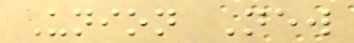Union New
